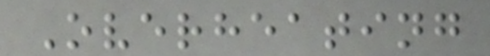Overheating
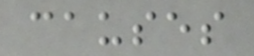causes
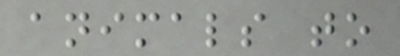animals to
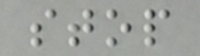stop
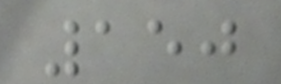150
